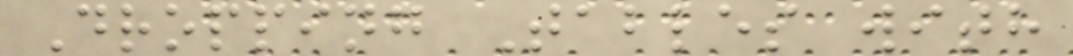Dropping Tables with
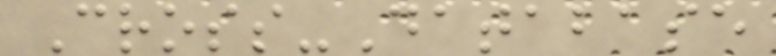Cross-Database
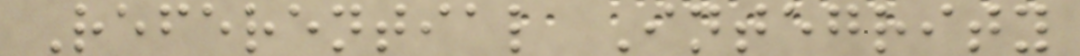Referential Integrity
